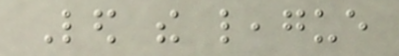Led the league
